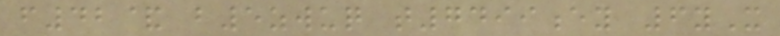f42& b5zwuq t7499ey 6yX
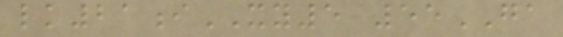lk21iXY5 55GA
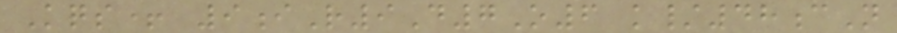Kqs+ 9iR9D7O6 k/48cN
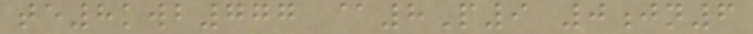te8kwb777 @8P9 0jn6
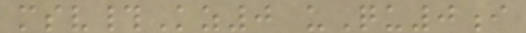msv#Kz0 uQu0i
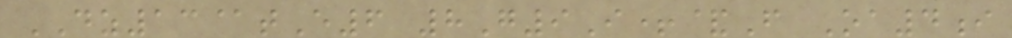DZ13@tE6 8G9I+&F Oa4i
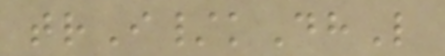trI/kDhL
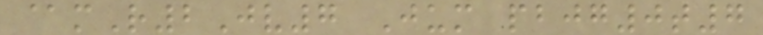@mR2Jv7 Jum pbjg0t7
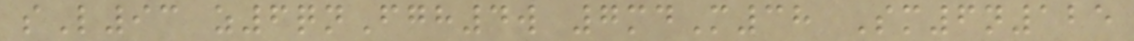sL93 z6qnFgh4w 7mdM38 Sm6n125
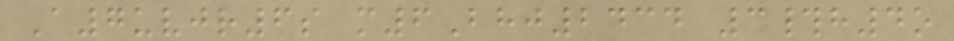A7uvjr6s m6Bhj2434 3#h4o
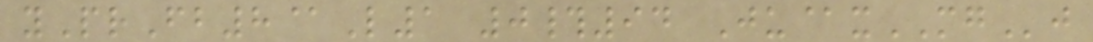yPrFb8@L1 0#94 Ju@xMGj
